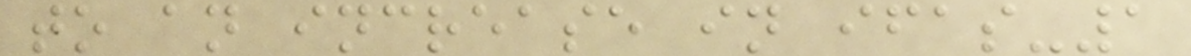to an increase in ifas-1
